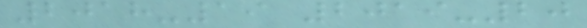2018-19 2019-20
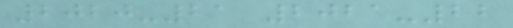2020-21 2021-22
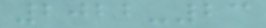2022-23
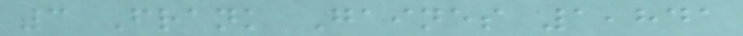3 Frank Gaines 1,841
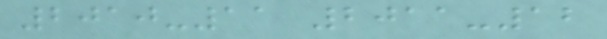2010-11 2011-12
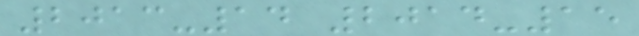2013-14 2014-15
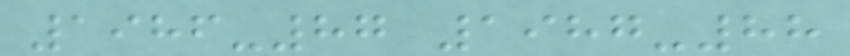1986-87 1987-88
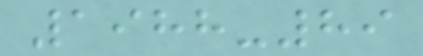1988-89
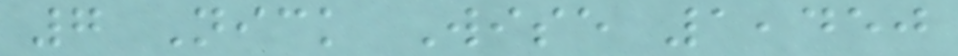7 Nick Wise 1,450
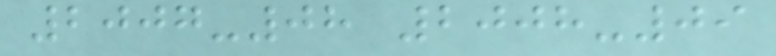2007-08 2008-09
